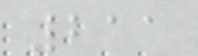211
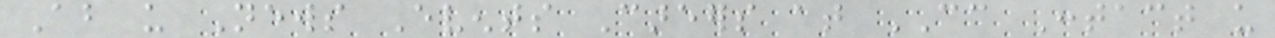About us News Events Careers at CC Contact us
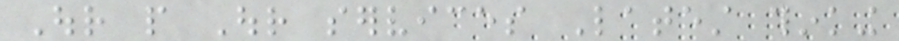Our people Our services Latest thinking
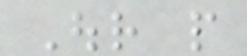Our people
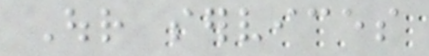Our services
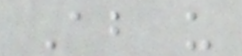About us
